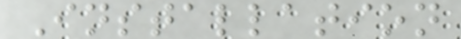Installation
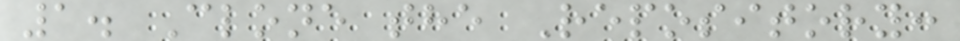1. Clone the Repository:
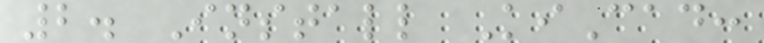2. Install KiCad:
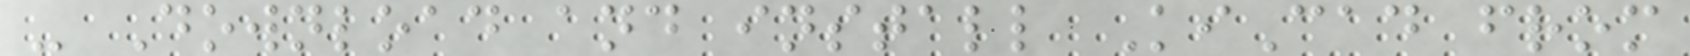- Download and install KiCad from
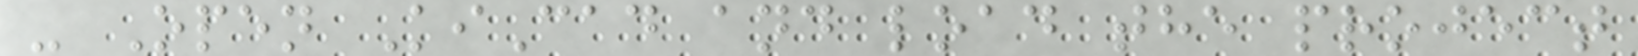- Open KiCad and load the project
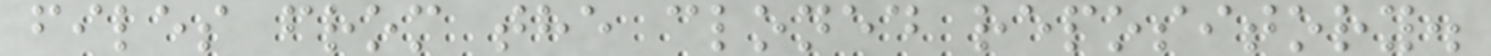files from the cloned repository.
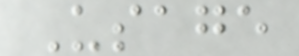Usage
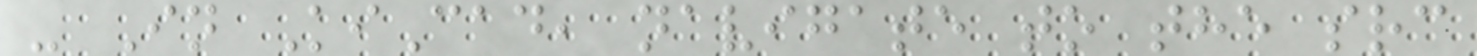- In KiCad, navigate to the src
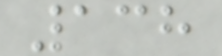138
